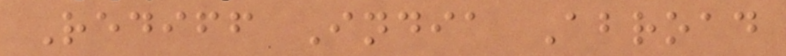Rediff India Abroad
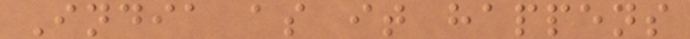India as it happens
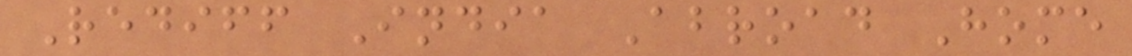Rediff India Abroad Home
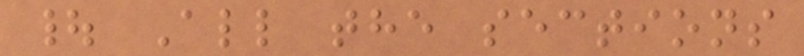| All the sections
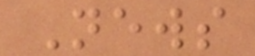News
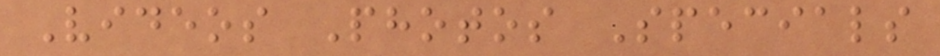Videos Photos Specials
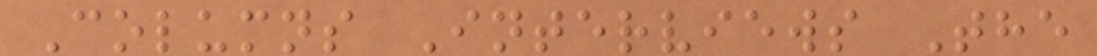Columns Interviews The
